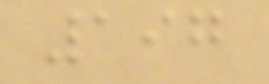197
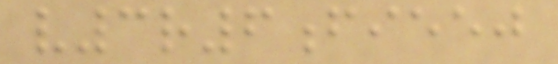v3r6fieej
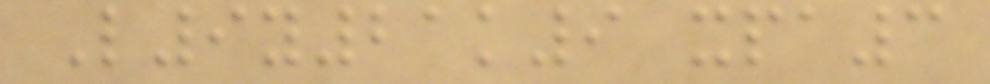L9y21k9 xpa3
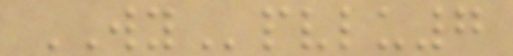WYpvlu7
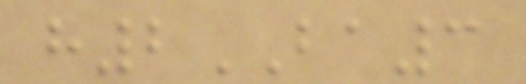h2BA3
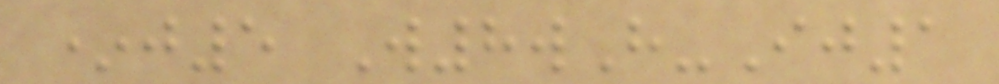*j5 W8wH-Ij1
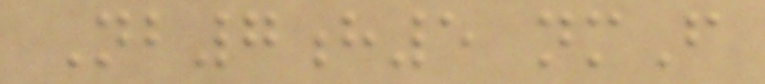Nb7h5 nmF
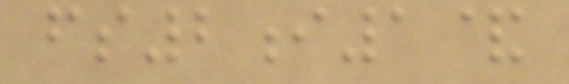fs2i1&
